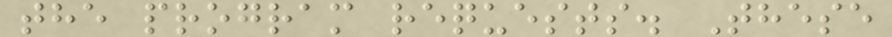the program requests. These
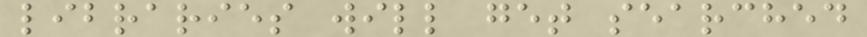libraries will get searched
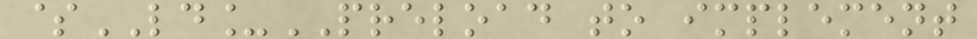$LD_PRELOAD to implement
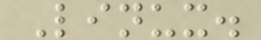Linux.
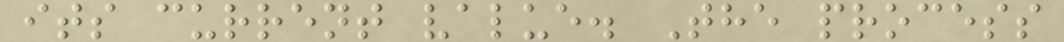its current value. The process
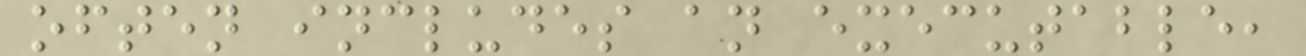often includes an executable,
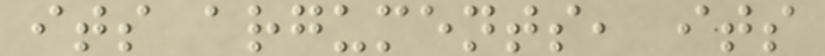its arguments, its
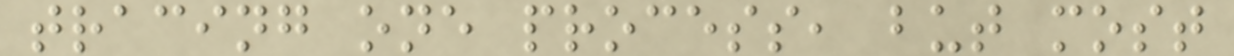tracing one process, but most
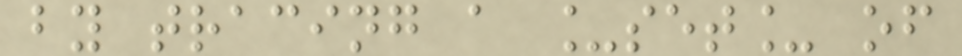by tracing a _set_ of
